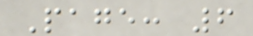Page: 6
